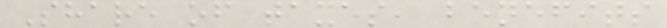Share of taxes, benefits
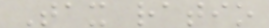Tax ratio
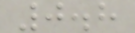0.8
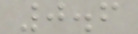0.6
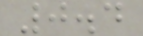0.4
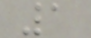1
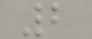2
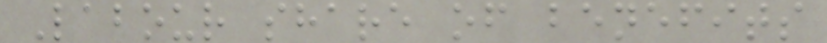Labour share of benefits
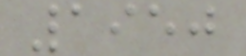1950
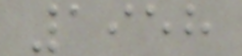1958
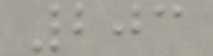203
